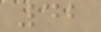42
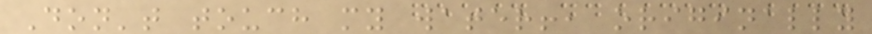Don't touch my water!, originally
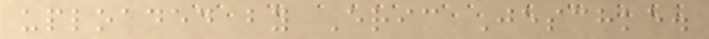uploaded by Eric Jeschke.
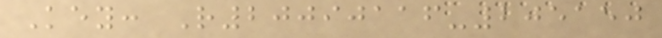Key: R20090116-205150
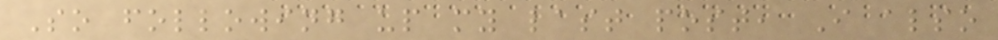So following up my last post, I also
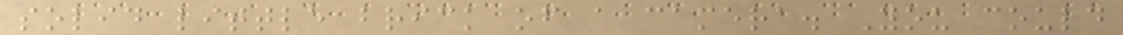solid little brick of a camera. You could
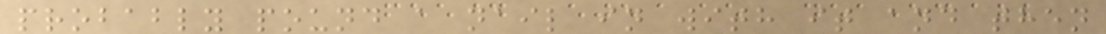probably pound a nail in with it and then
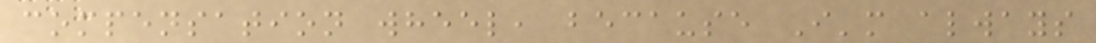compensation wheel, because I'm always
